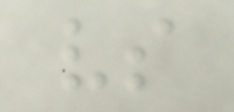vs
